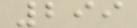299
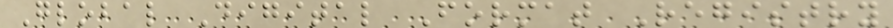Global Digital Format Registry
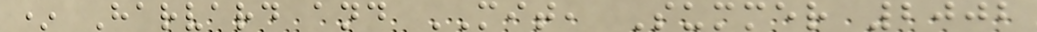* Harvard and MIT, Summer 2002
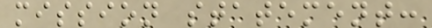mission statement:
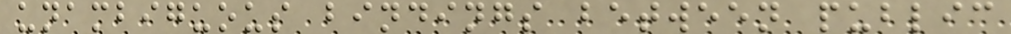unambiguous bindings between public
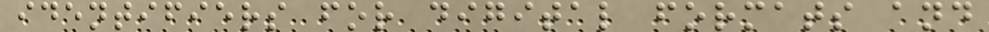identifiers for digital formats and
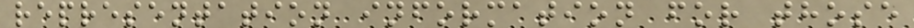representation information for those
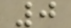0
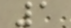1
